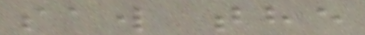saw the
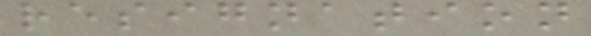resignation
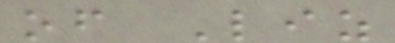of Liz
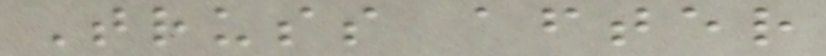Truss after
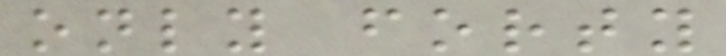only forty
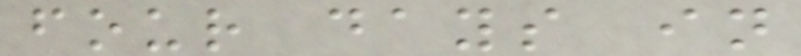four days in
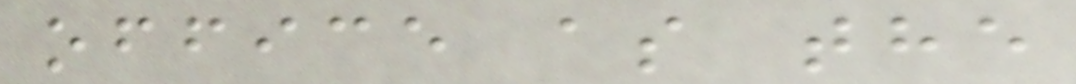office as the
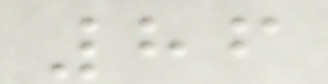86
